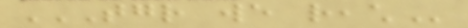TOGETHER WE REACH
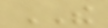THE
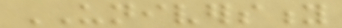UNIVERSITY
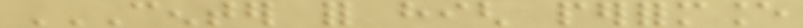CENTER FOR HIGH PERFORMANCE
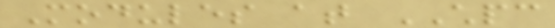Modules at CHPC
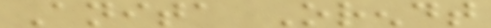Anita Orendt
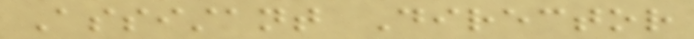Assistant Director
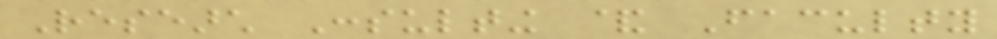Research Consulting & Faculty
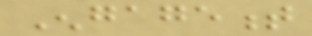Engagement
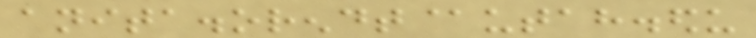anita.orendt@utah.edu
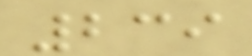239
